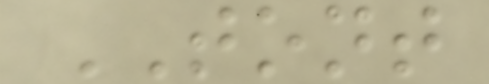TONT
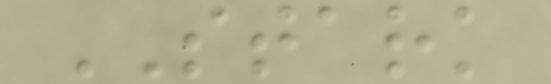STARK
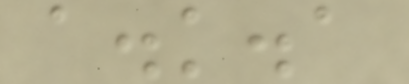a.k.a
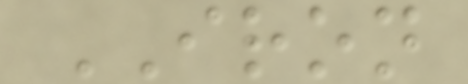IRON
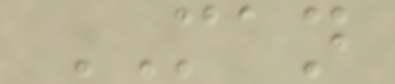MAN
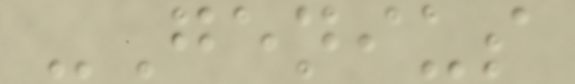-Genius
